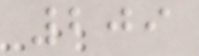209
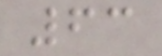63
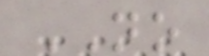NO
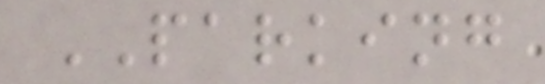PARKING
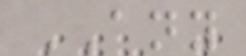ANY
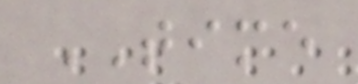TIME
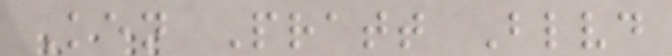Ken Pratt Blvd
